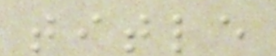title
